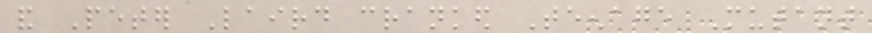and Peter Laird cranked Teenage Mutant
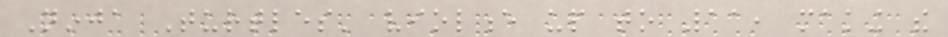Ninja Turtles' violence up to 11, making the
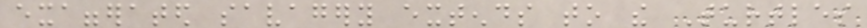exaggerated savagery extends to the Turtles
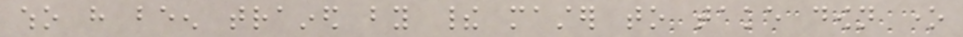who have been trained by their master to take down one
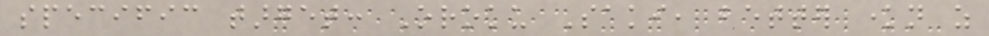specific target: Oroku Saki, better known as
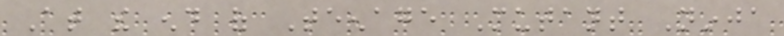At the end of Teenage Mutant Ninja
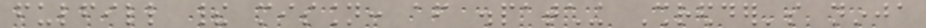fulfill their mission: after dispatching Shredder's ninja
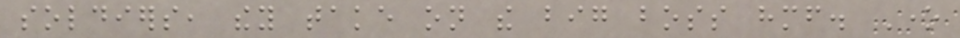soldiers, they take on the big boss himself. One
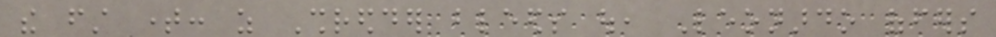the first time: as Shredder bleeds out, Leonardo offers
